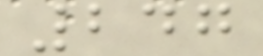247
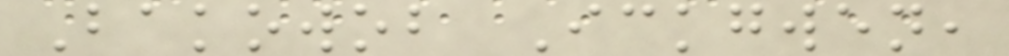Bakowob Ickgwen,
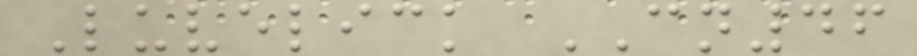Luvelick CN46
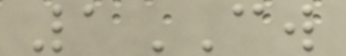1CW
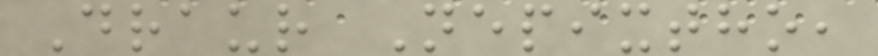Draur Nepixtho,
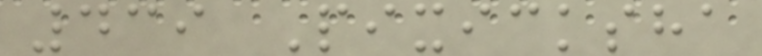439 Pixicksha
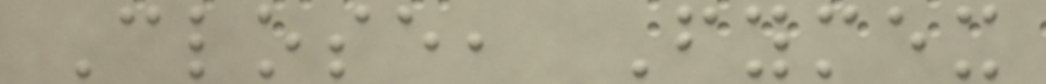Close, Fymex
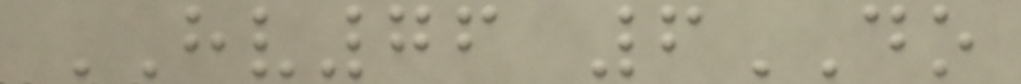HV76 6DO
